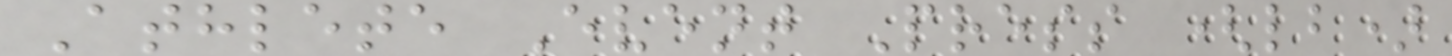Athlete Event Press (lb)
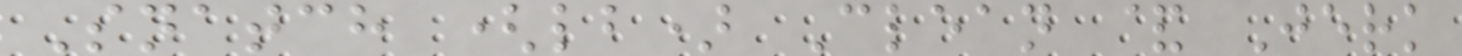Snatch (lb) Clean & Jerk
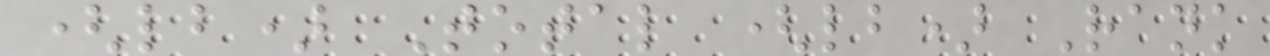(lb) Total (lb) Rank
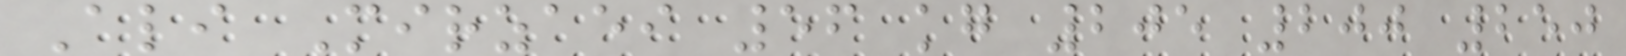Ali Mirzaei 56 kg 205 200 250
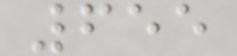655
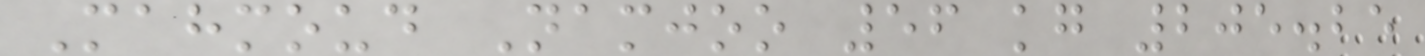Mahmoud Namjoo 56 kg 205.25
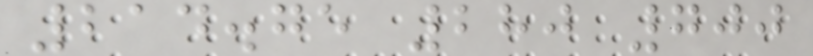214.75 280 700
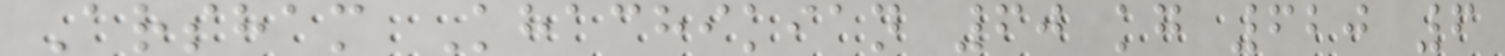Arsham Khachikian 60 kg 620 6
